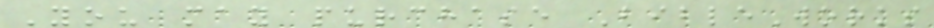You may purchase BibleWorks
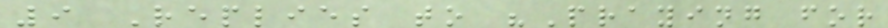9 Replies to "Praying for
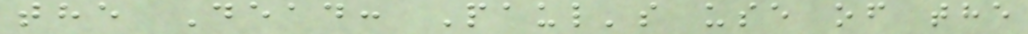the Dead: Paul's use of the
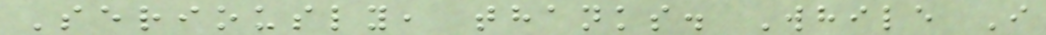Seriously, thanks. While I
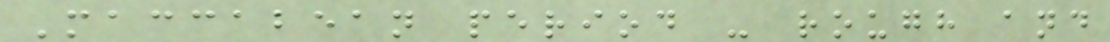Maccabean period - rough and
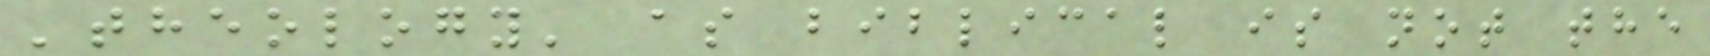'theology' as biblical is not the
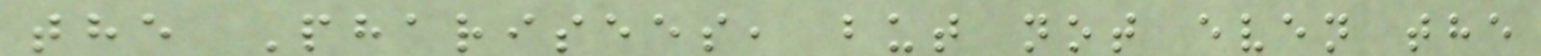the Pharisees, but not even the
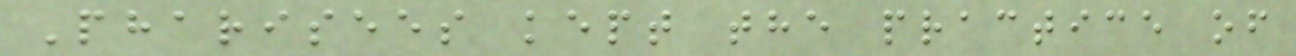Pharisees kept the practice of
